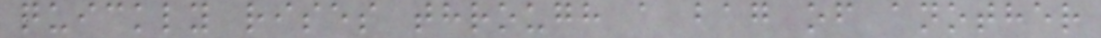quickly rises through a bag of another
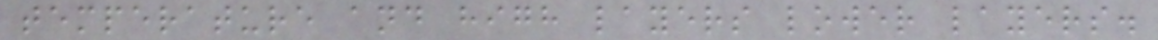temperature and high layers lower layers.
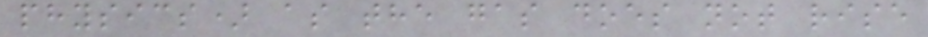physics) as the gas does not rise
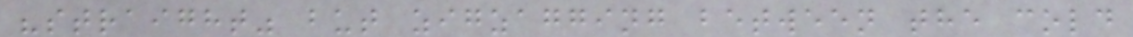"straight" but zigzagging between the cold
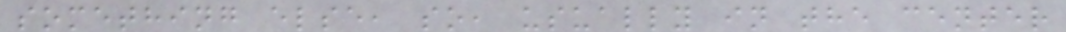something else, so, usually in the center
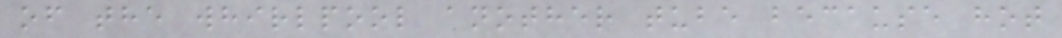of the whirlpool another tube because hot
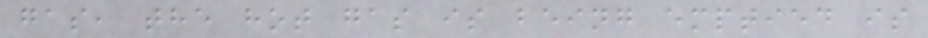gas, the hot gas is being emptied is
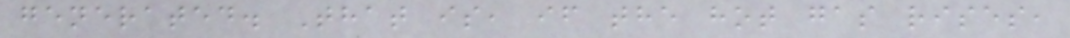generated. That is, if the hot gas rises,
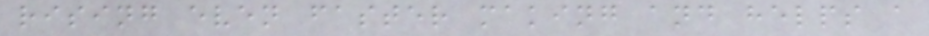rising even faster making and helps a
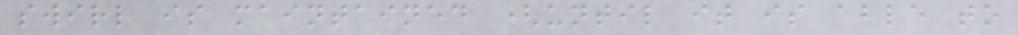swirl is maintained (until it is able to
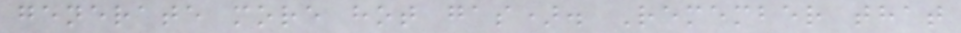generate more hot gas). Remember that
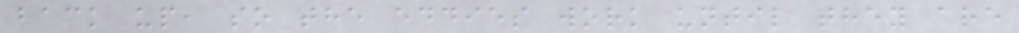back up, so the eddies work until they are
